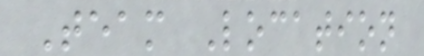Team Location
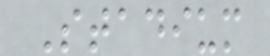Stadium
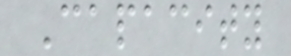Capacity
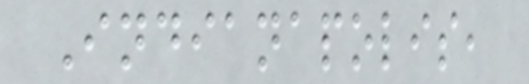Indianapolis,
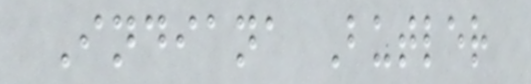Indiana Butler
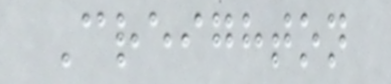Creighton
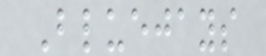Bluejays
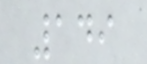149
